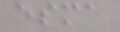esma
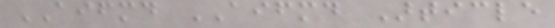AIFMD AIFMD Article
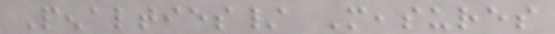Penalties/ Measures
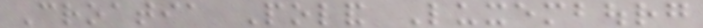Croatia Poland Luxembourg
